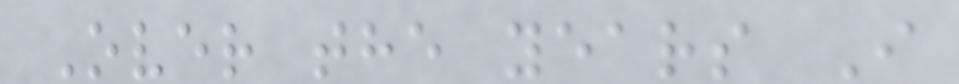Over the years I
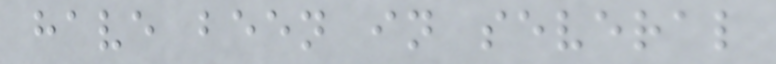have been in several
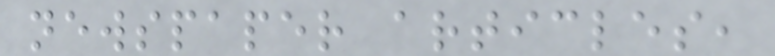newspaper articles,
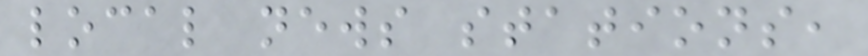local news stations,
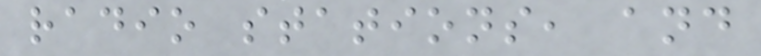radio stations, and
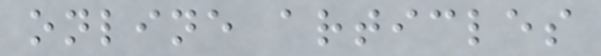online articles
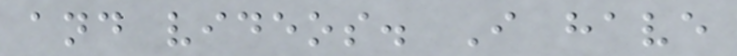and videos. I have
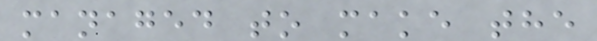managed to make the
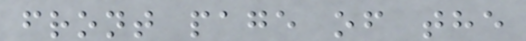front page of the
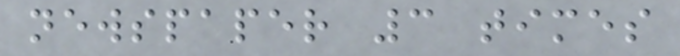newspaper 3 times
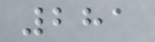281
